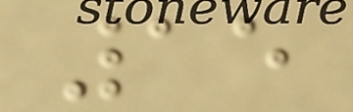15
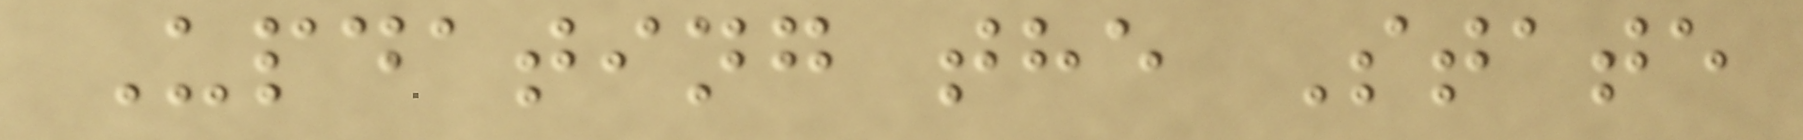Updating the State
